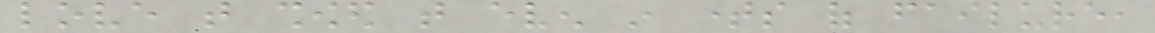love that showed that even in times of failure,
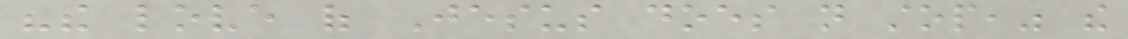"the love of Jesus does not stop," the
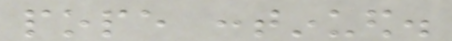pope continued.
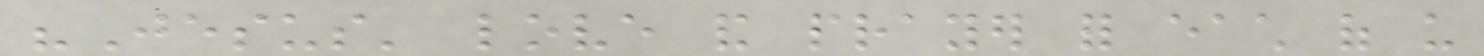"Jesus' love and prayer for each of us
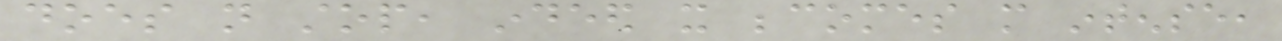does not stop, indeed it becomes more intense,
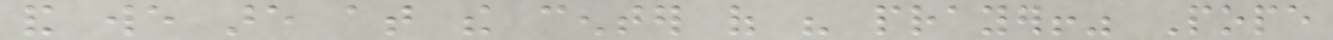and we are at the center of his prayer!" Pope
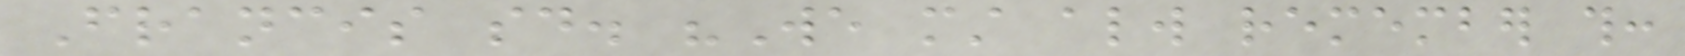Francis said. "We must always remember this:
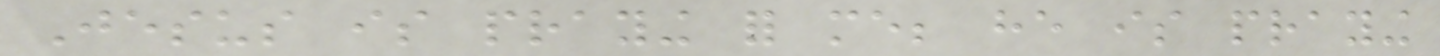Jesus is praying for me; he is praying
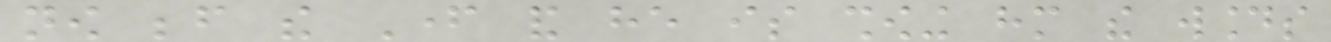now before the Father and he is showing him the wounds
